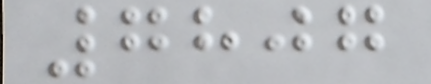7807
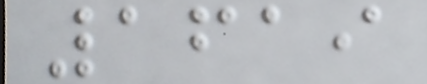1619
